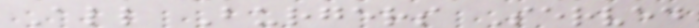All Burgers Served
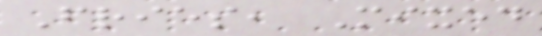Fries, Mixed
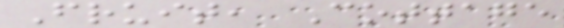Fruit, Cottage
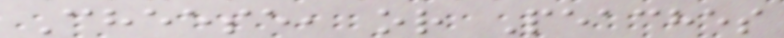Cheese, or Peaches
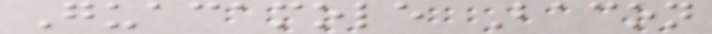Guacamole Bacon
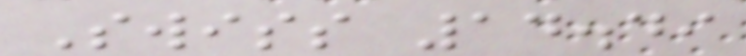Swiss 14.49
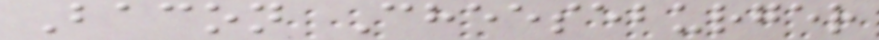Bacon Cheeseburger
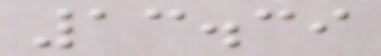13.39
